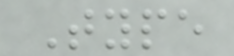Type
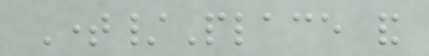Time/Place and
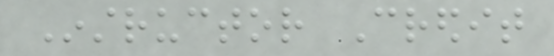Instructor Credit
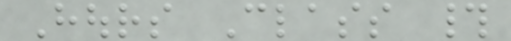Hours Class #
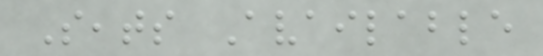Seats Available
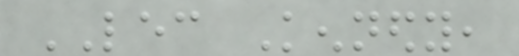LEC Kennedy,
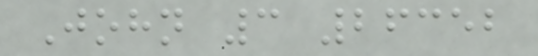John 3 26352
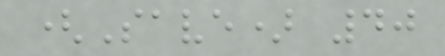(Save) 40
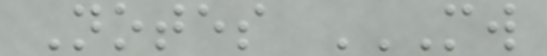Notes MW
